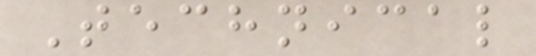Technical
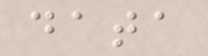data
